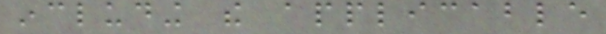including the applicable
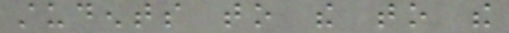students to the to the
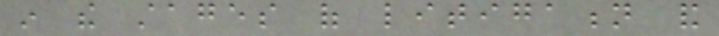in the stages of litigation and
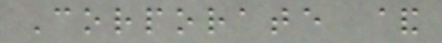Corporate &
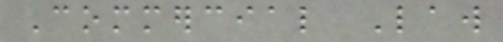Commercial Law
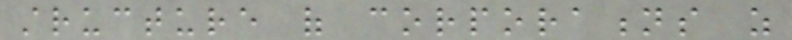structure of corporations as
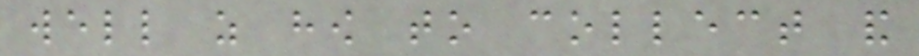well as how to collect and
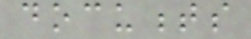documents
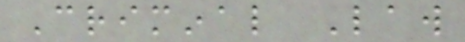Criminal Law
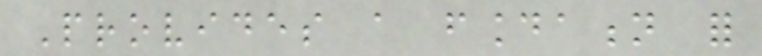Provides a foundation for
